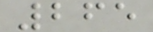265
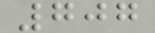707
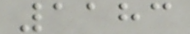1183
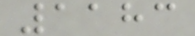1183
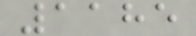1185
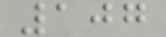107
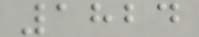1824
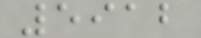5912
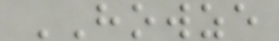HOWZE
